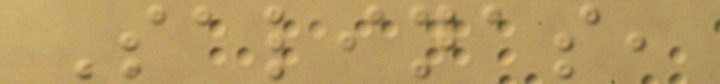Salinas,
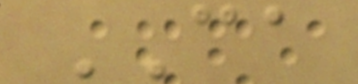CA
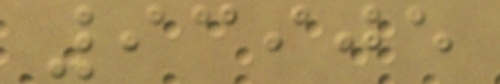93905
